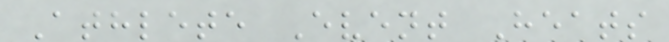Athlete Event Heats
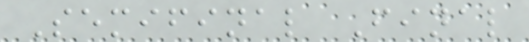Semifinal Final
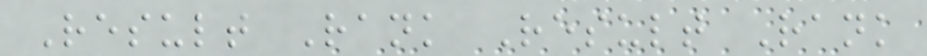Result Rank Result Rank
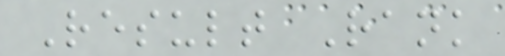Result Rank
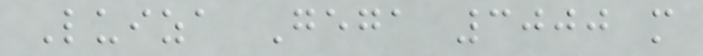Luiza Gega 3000 m
